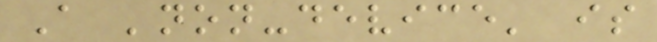A 'non-device' is
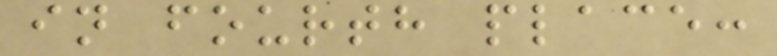in fourth place:
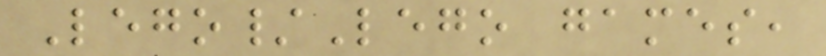Lego/Lego games,
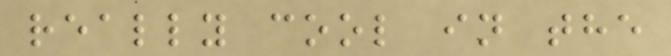really cool in the
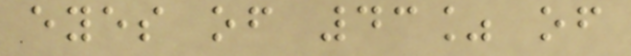eyes of 43% of
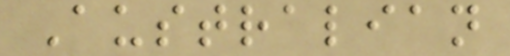Australian
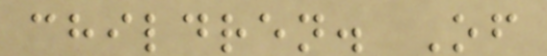children. Of
